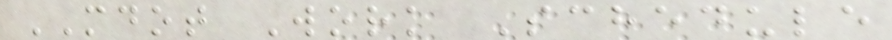MDOT Work Schedule
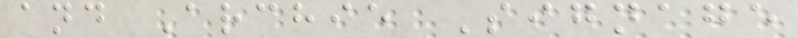and Archie Signage
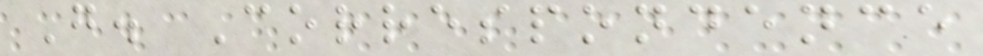G. Correspondence
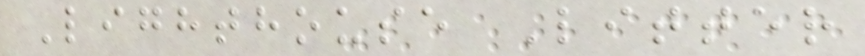Lighthouse Litter
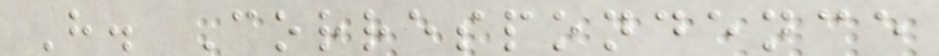H. Correspondence
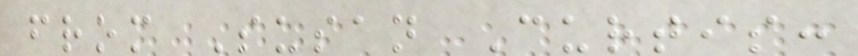from Susan Curtis:
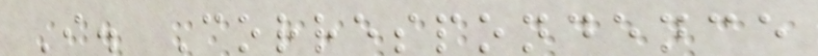I. Correspondence
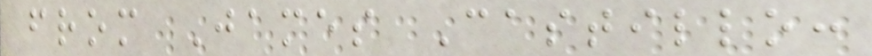from James Castillo:
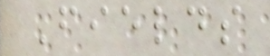Fields
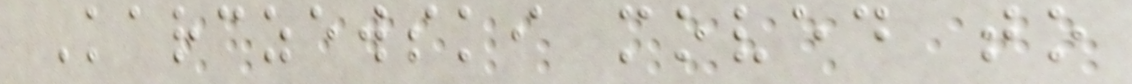Karczewski moved to
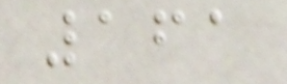161
